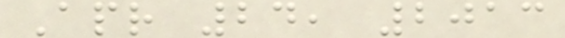Apr 24, 2013
